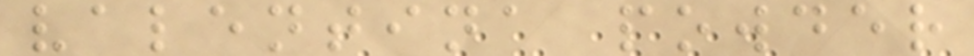valentina powder
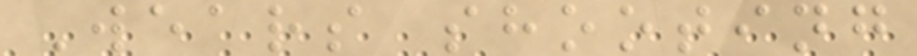Wears shooting
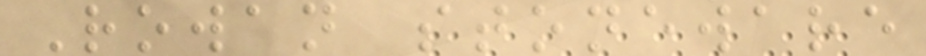Rowan stoneware
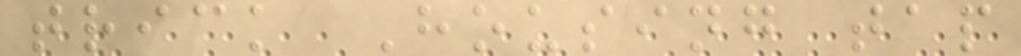trick Housing tap
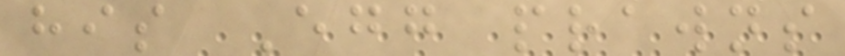his Egg prawns
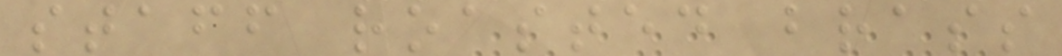staff roasted brass
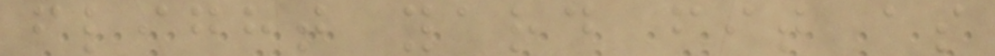flight yard fit as
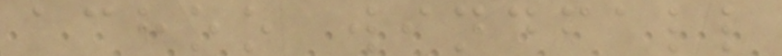achoo windfall
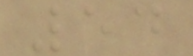54
